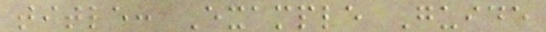title: Example Guide
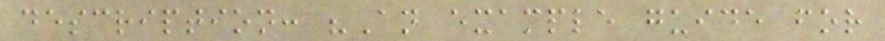description: "An example guide for
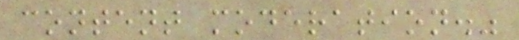content moderation."
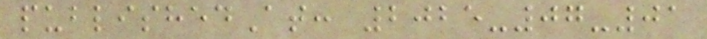publishedAt: 2025-07-01
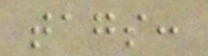tags:
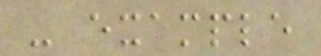- example
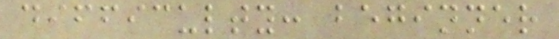difficulty: beginner
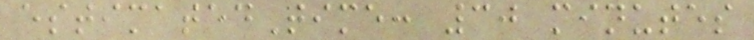estimatedTime: 30 minutes
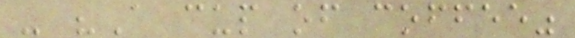- "A cup of coffee"
